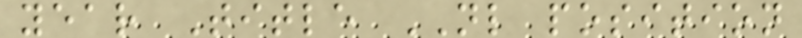year Title NL position
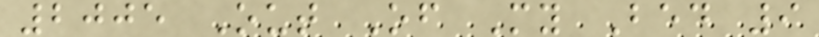2005 Out Of My Bed 9
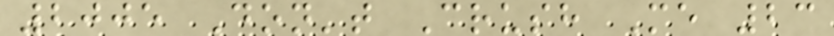2005 Don't Crush Me 23
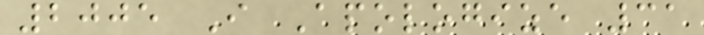2005 I Apologize 31
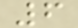6
